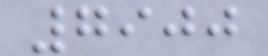7900
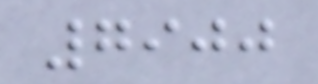7900
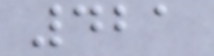421
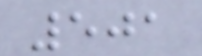501
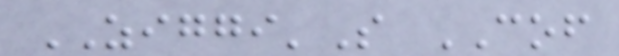ZIGGI'S COF
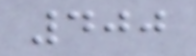400
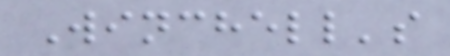Winchell's
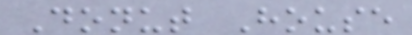Donut House
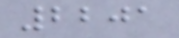2201
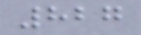827
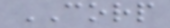CORP
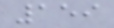159
